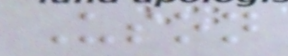Uson
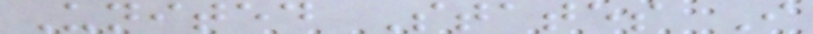United States I
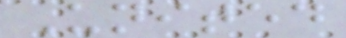United
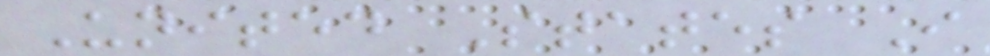United States I
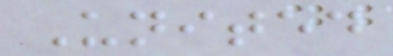United
